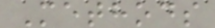Methods
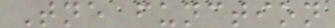Tne function
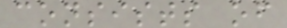consists of
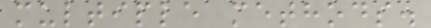multiple methods.
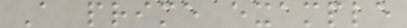A prime example
